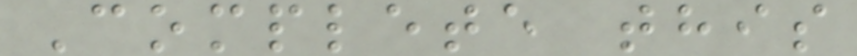Complete this
